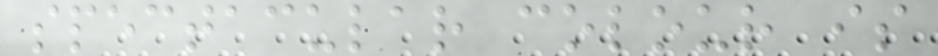spectacular colour is
